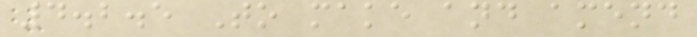4.2.5 To make and amend
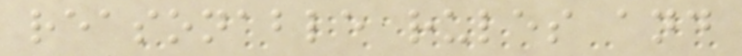reasonable rules and
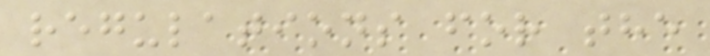regulations for the
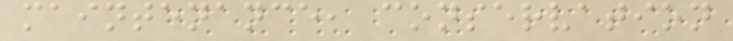maintenance, conservation
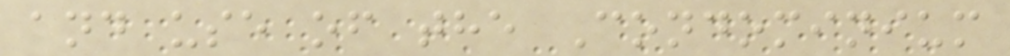and use of the Condominium
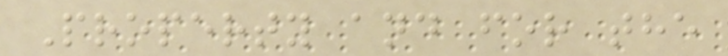Property and for the
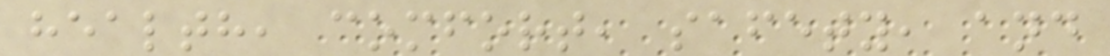health, comfort, safety, and
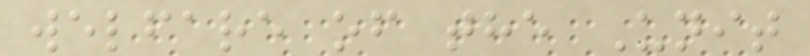welfare of the Unit
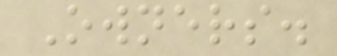Owners.
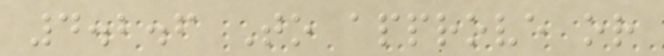4.2.6 To approve or
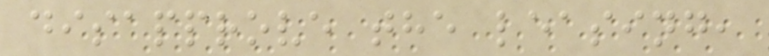disapprove the leasing,
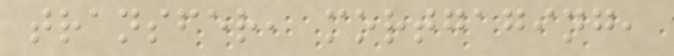transfer, mortgaging,
